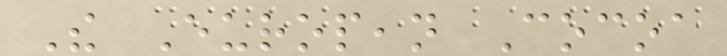The European Cocoa
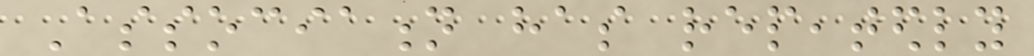Association has repeatedly
